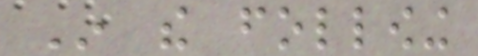In the following
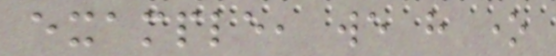example, we have one
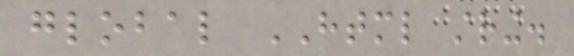global HTML string.
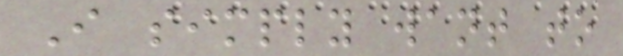I simply want to
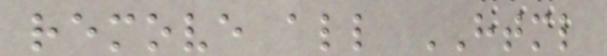remove all HTML
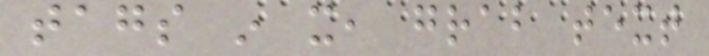tags in it, grab text
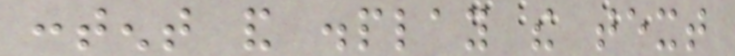content and display the text
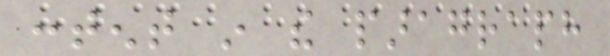content in the paragraph
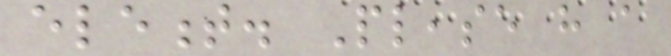element. Please have a
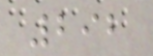292
